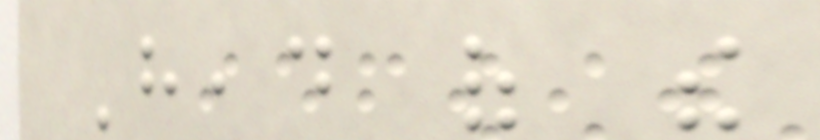Head of the
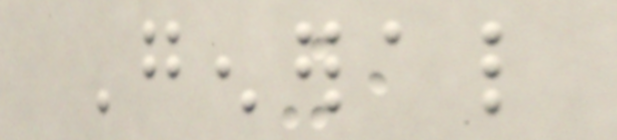General
